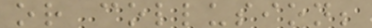or collusion;
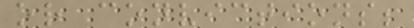or convictions;
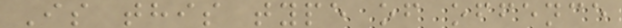Is this type of offence
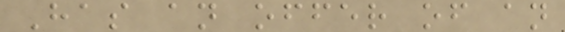Has an offer of an
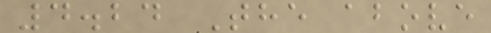4.24 The above
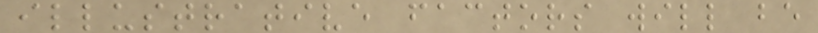illustrative factors will be
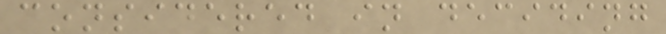considered in deciding
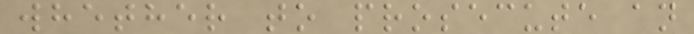whether to prosecute an
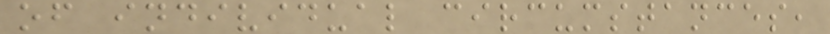of individual circumstances,
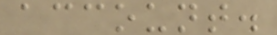account.
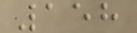158
